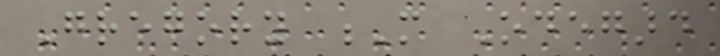Gregory M Odegard
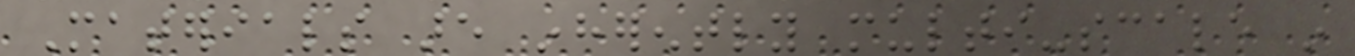Materials are inherently multi-scale in
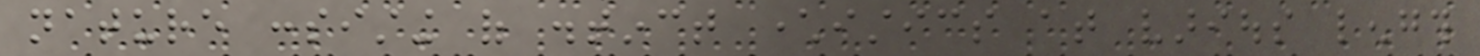nature consisting of distinct characteristics at various length
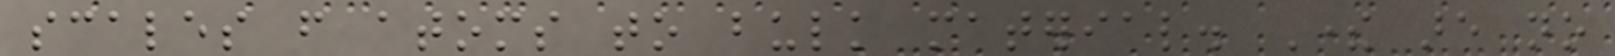scales from atoms to bulk material. There are no
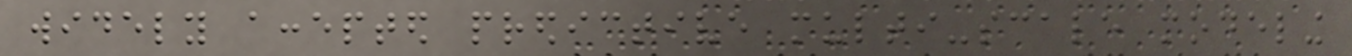widely accepted predictive multi-scale modeling
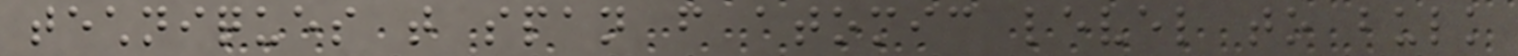techniques that span from atomic level to bulk
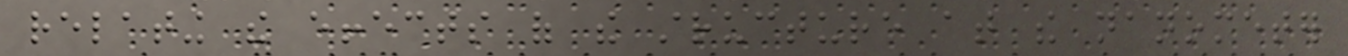relating the effects of the structure at the nanometer
